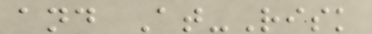and At-Risk
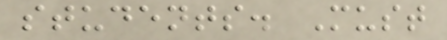students. Must
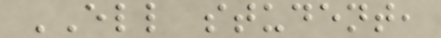ELL student,
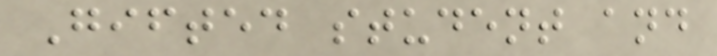Gifted student and
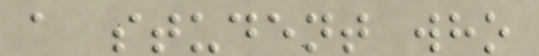a student who
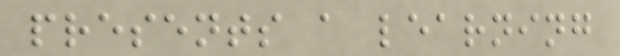presents a learning
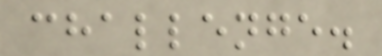challenge.
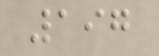197
